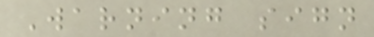Warning sign
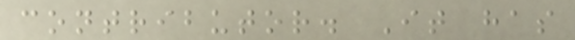contributor. It has
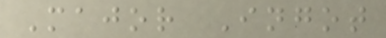Major Ingot
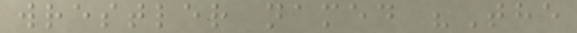wrestler named "The
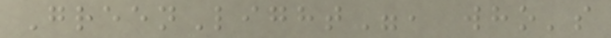GreenLight", who's
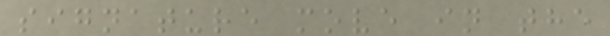signature move in the
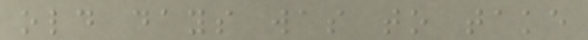old days was to take
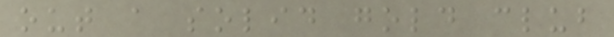out a solid gold club
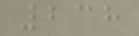238
